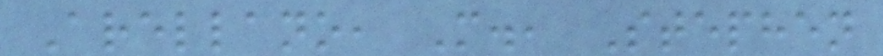Arellano, M., Stephen
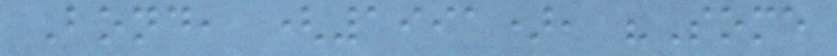Bond, (1991), "Some
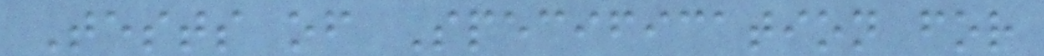Tests of Specification for
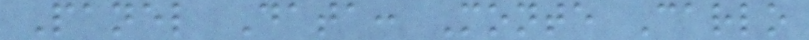Panel Data: Monte Carlo
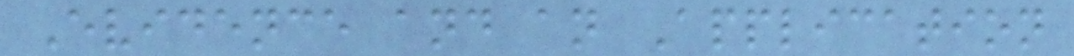Evidence and an Application
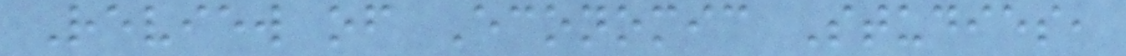Review of Economic Studies,
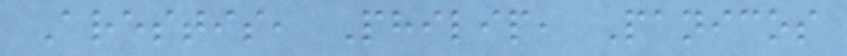Arestis, Philip, Panicos
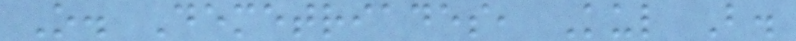O. Demetriades, Kul B.
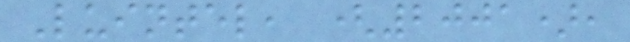Luintel, (2001),
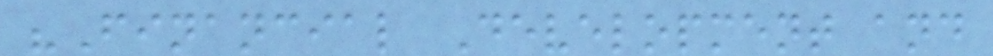"Financial Development and
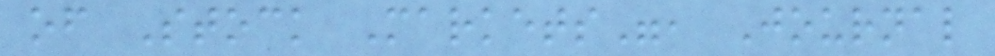of Stock Markets", Journal
